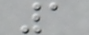1
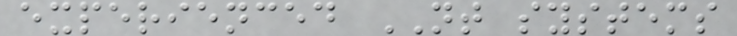experienced NT systems
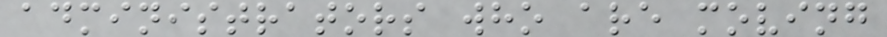administrators who are moving
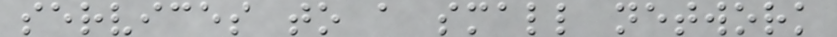services to a small network
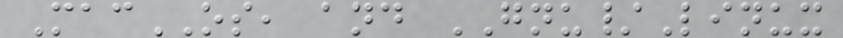MacOS, and GNU/Linux
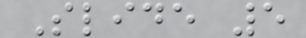Slide 5
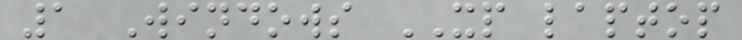1 Windows XP laptop
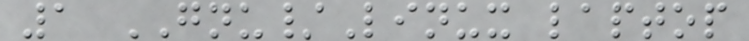1 GNU/Linux laptop
